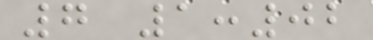7 1:02
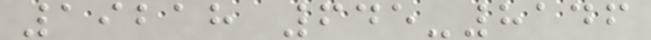19218 645-8146
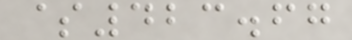$423.67
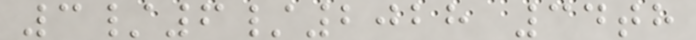3/6/2028 34th
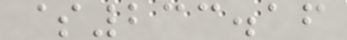$233.16
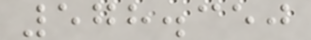578.350
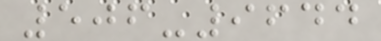506-9644
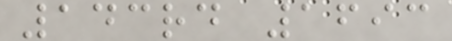143rd 1693
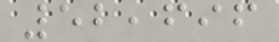52,696
